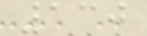130
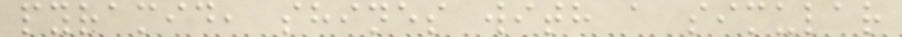pyramid, shines with a simular
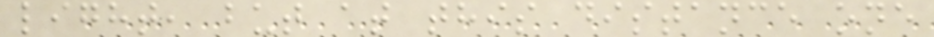light, but at this distance one
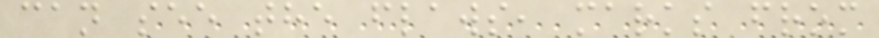can see the flaws, marks from
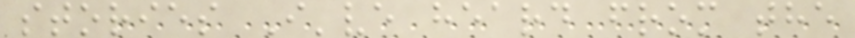stories I've heard from the
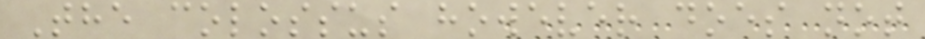The colossus however does not
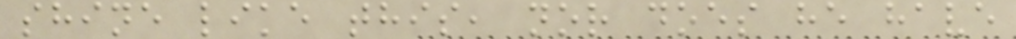shine like this, nor does he have
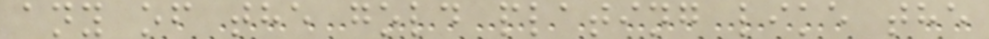any of the gold plating like the
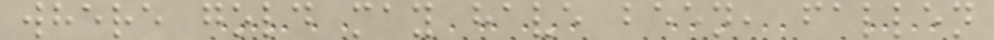where gold may have been, fallen
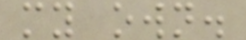my own.
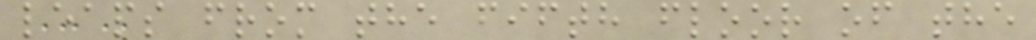leaps from the fifth floor of the
